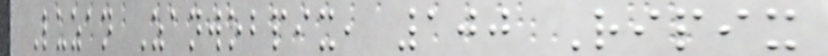Luzan Zanwobpix, 100 Ripix
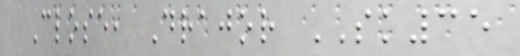Close, Drajor SK35
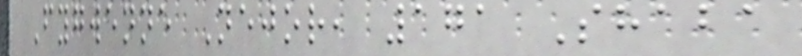Fygwenne Nejor, 171 Shaba
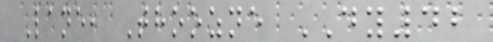Lane, Thoozne DY42
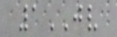1JV
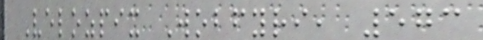Velozpix Wobfyri, 573
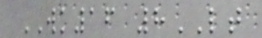WK16 8LT
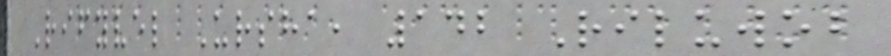Rifyvel Ursha, 142 Riluwob
